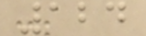124
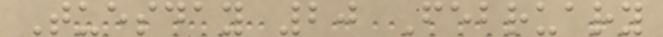Tuesday 20 February
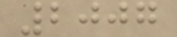2007
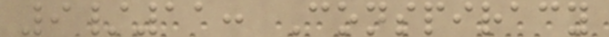9/11: Conspiracy
